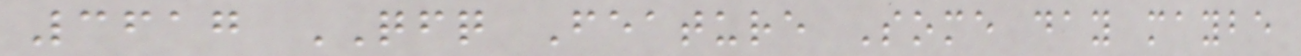3617 QFQ Feature Some day maybe
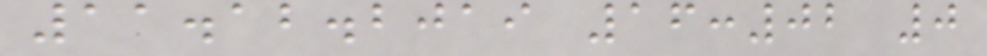11.12.2019 16:02 0
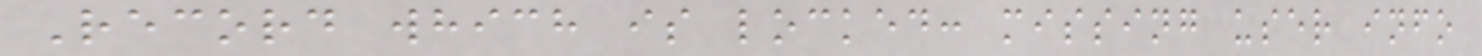Record which is locked: missing user info
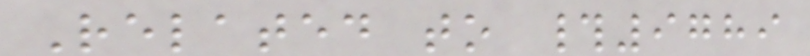Related to #9789
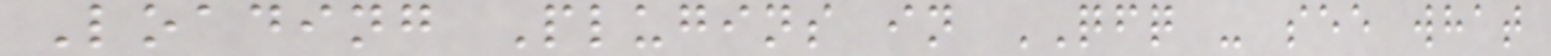Loading Plugins in QFQ - see what
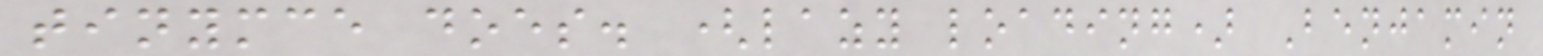tinymce does. (lazy loading) Benjamin
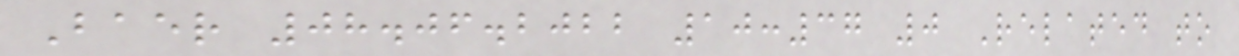Baer 08.06.2022 10:37 0 Related to
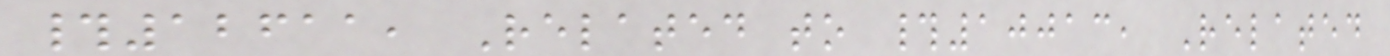#12611, Related to #10013, Related
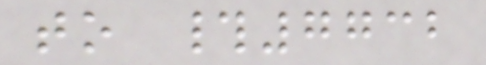to #7732
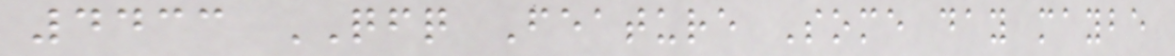4433 QFQ Feature Some day maybe
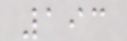193
